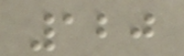120
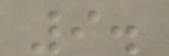9.
